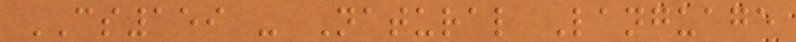CS159 - Natural Language
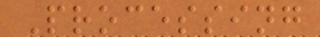Processing
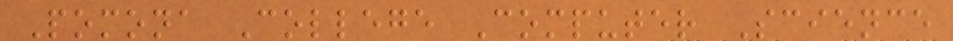Pomona College Computer Science
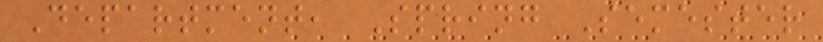Department, Spring Semester
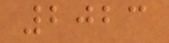2023
